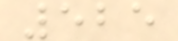525
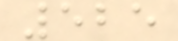525
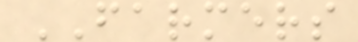FARMERS
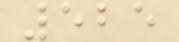525
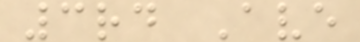3rd Ave
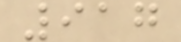917
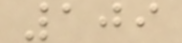109
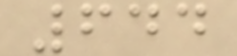644
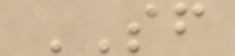SF
